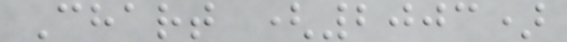Chart (2003)
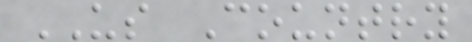US Country
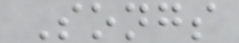Songs
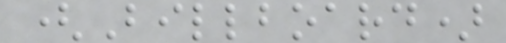(Billboard)
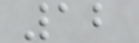12
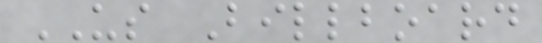US Billboard
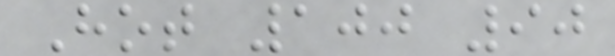Hot 100 90
